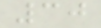30
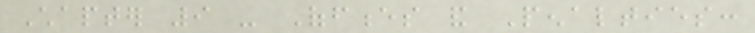Chapter 9 - Offences and Penalties:
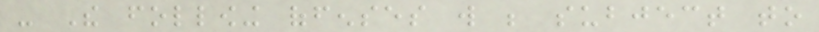- The following offenses will be subject to
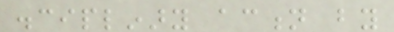disciplinary action by
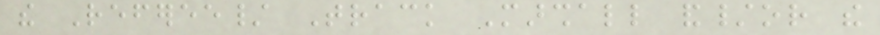the Referee/ Track Marshall and/or the
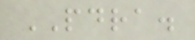PDRA.
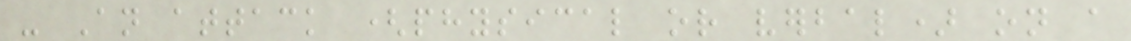- An attack (physical or verbal) on a
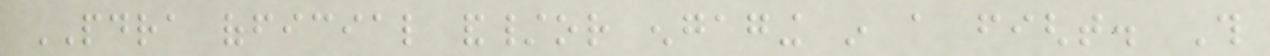PDRA official and/or engaging in a fight. This
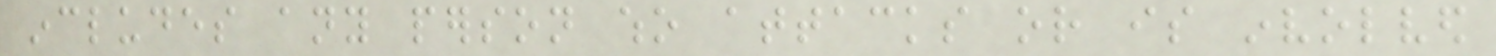includes any person who attacks or is involved
